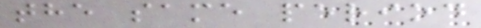the same period
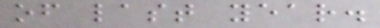of last year.
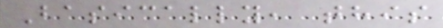Basically, this
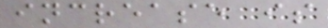increase is
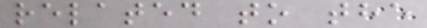related to the
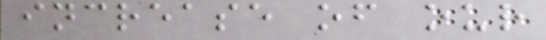increase of our
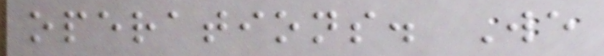operations. We
